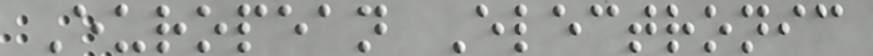European Electronic
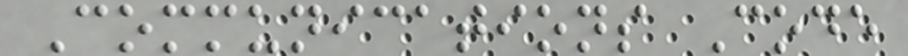Communications Code
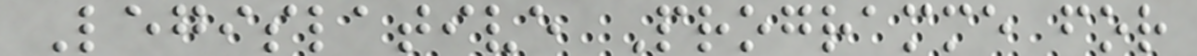Legislative Programme for
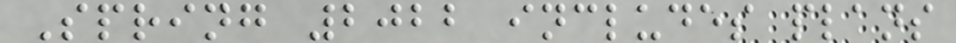Spring 2022 includes plans
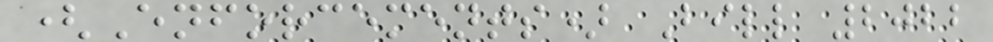(Enforcements) Bill 2022
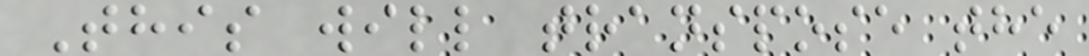This will transpose the
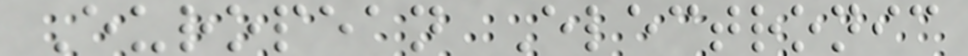European Electronic
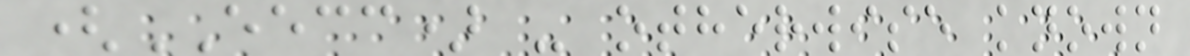(EECC) - otherwise known
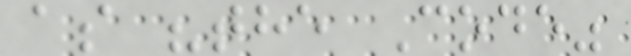as "the Code"
